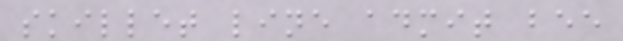skillet line admit bee
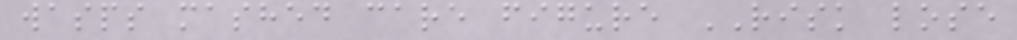wasps mashed care figure RISK lose
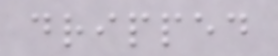dripped
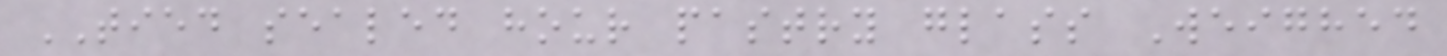TIED sealed hour pastry glass Weighed
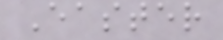Easter
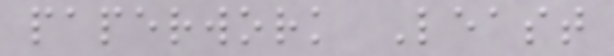paperwork Least
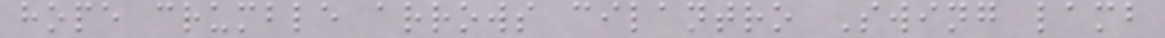hope crumble arrows cilantro Swing lamb
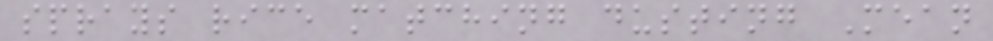sprays rice matching dusting Mean
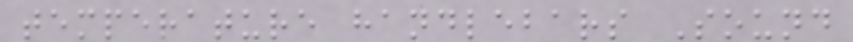temperature handlebars Sound
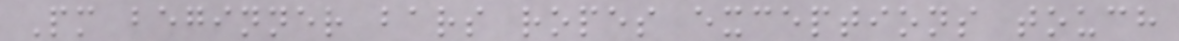Pm beginner bars ropes exceptions touch
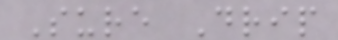Sure Drip
